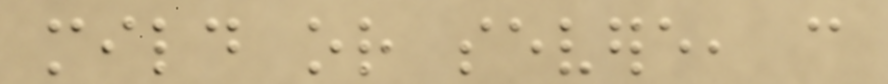mild or severe, can
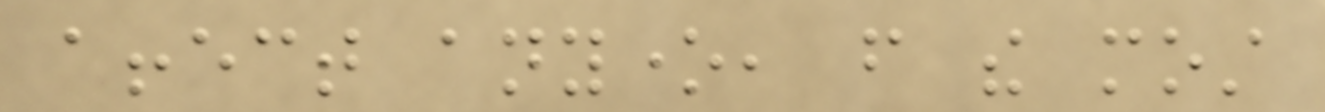affect anyone, from the most
